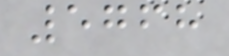5768
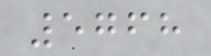5768
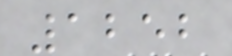1252
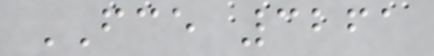FCE 3261
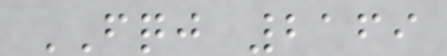FQJ 2169
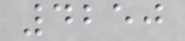4250
